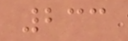233
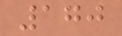170
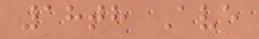18th Ave
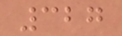327
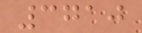3710
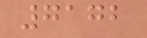7172
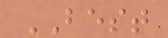BEST
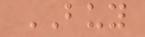BUY
